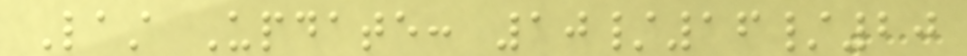Last Update: 10/16/20
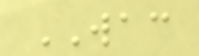WAC
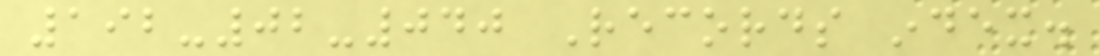192-02-040 Records index.
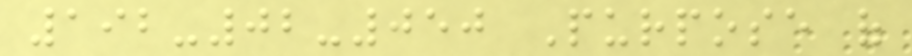192-02-050 Purpose of
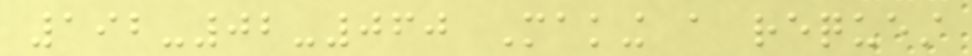192-02-060 Making a request
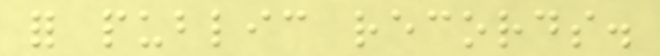for public records.
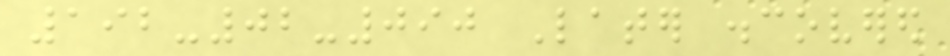192-02-090 Later discovered
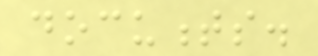documents.
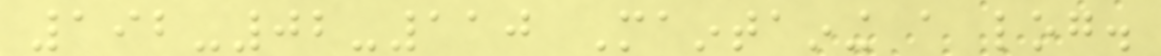192-02-110 Maintaining a log.
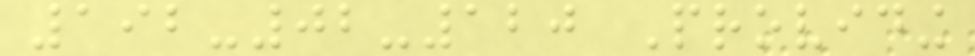192-02-120 Providing
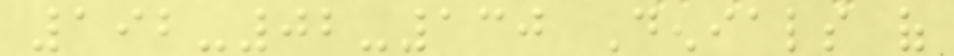192-02-130 Denials of
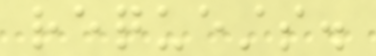requests.
